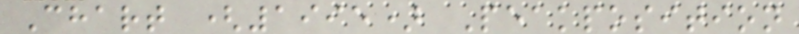Chart (1995) Peakposition
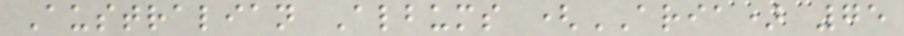Australian Albums (ARIA) 75
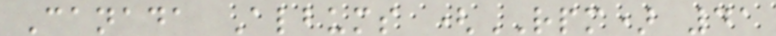Canada Albums (RPM) 41
